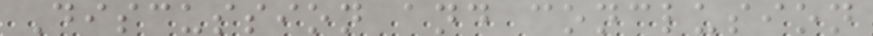Discussion and conclusion
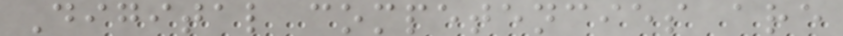Digital competencies are
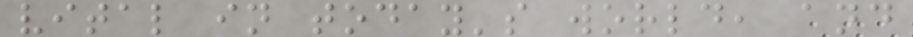vital in today's world, and
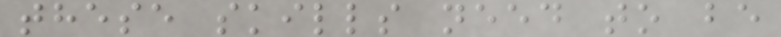these skills need to be
